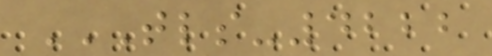TLS-4222
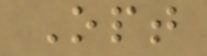Opt
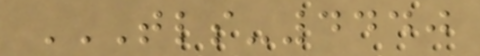TLS-4440
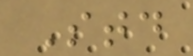Std
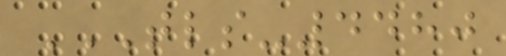TLS-4480
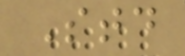Std
